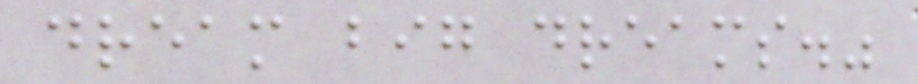dream big dreams."
